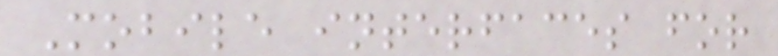Mobile interfaces for
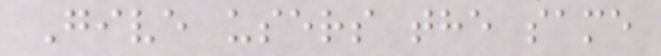Give users the same
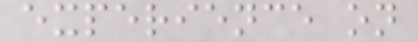experience on
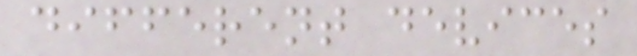different devices
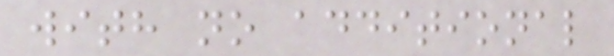with no additional
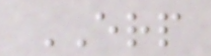ERP
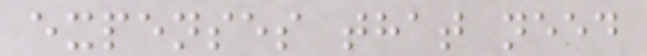expenses that need
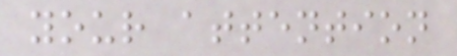your attention
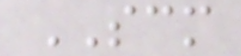SCM
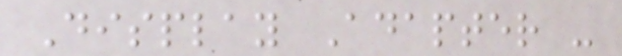Display Adapter -
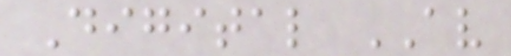Digital AV
